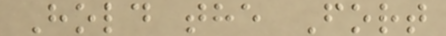Hold the Fort
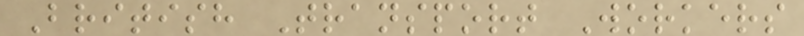British Transport Workers
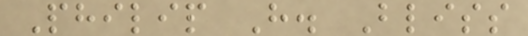Philip H. Bliss
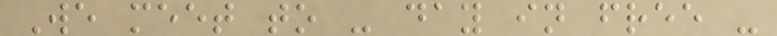We meet to - day in free -
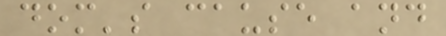dom's cause and
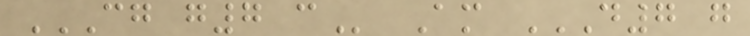CG G7 C Am D7 G
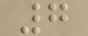7
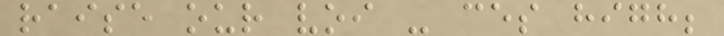raise our voi - ces high;
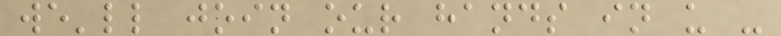we'll join our hands in u -
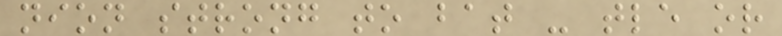nion strong to bat - tle or
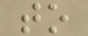to
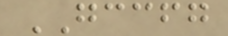GCCFG
